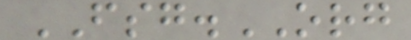FSG.ORG
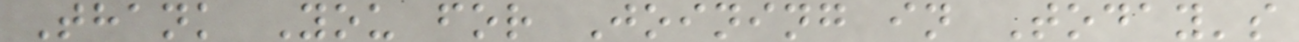Thank You for Joining in Today's
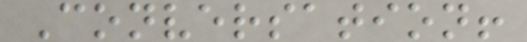Conversation!
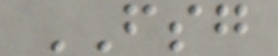FSG
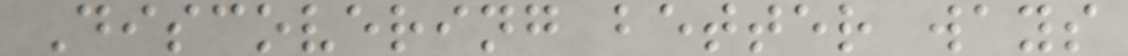Discovering better ways
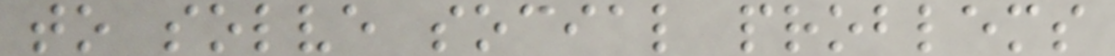to solve social problems
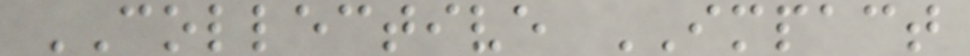COLLECTIVE IMPACT
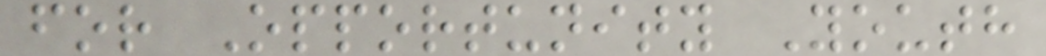for Opportunity Youth
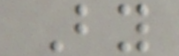By
